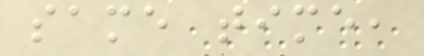same time,
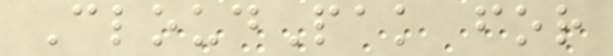CloudPak for
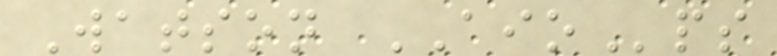Watson AIOps
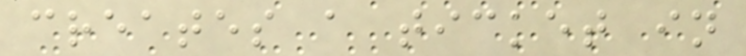creates a ticket in
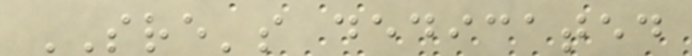SRE's dedicated
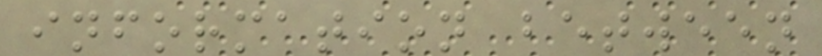information between
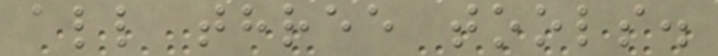all three tools.
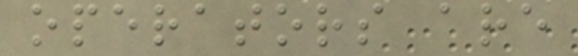operators are
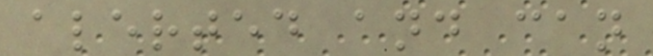alerted and can
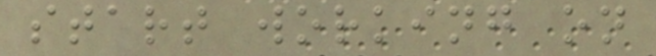start working on
